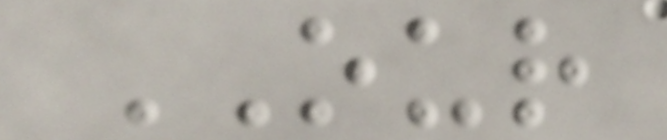OUR
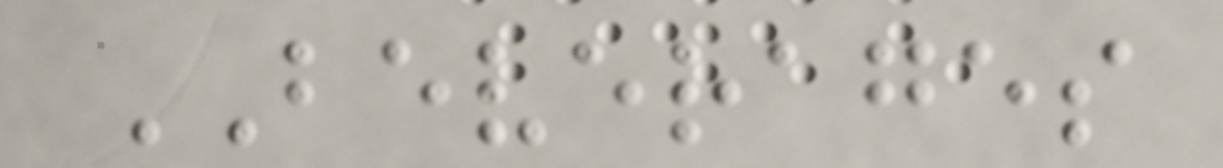BEVERAGES
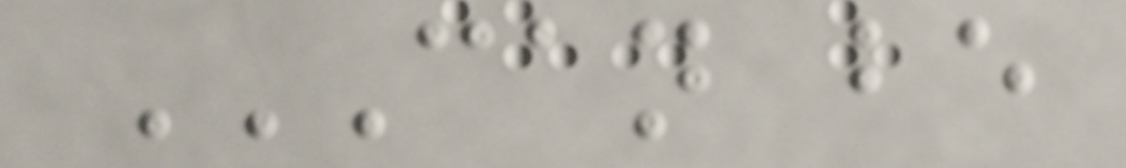CAN BE
